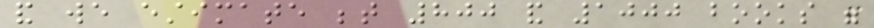and we estimate between 800 and 1000 books were
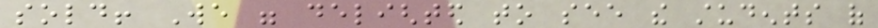sold! We were delighted to see the students of
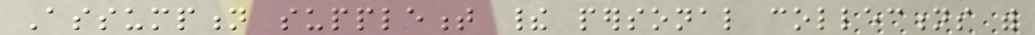Assumption supplement their personal collections with
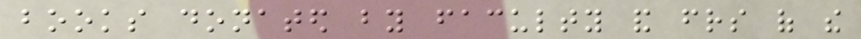books donated by faculty and friends of the
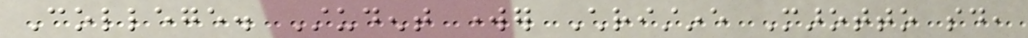College. Student worker Christine Marotto said,
